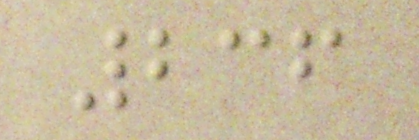236
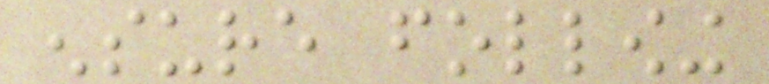ensure following
